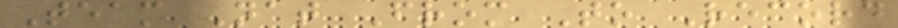Team Nat From To Record
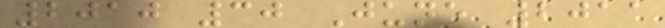2010 30 June 2011
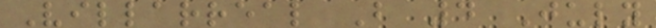Villarreal B 4 July
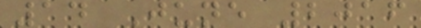14 June 2016
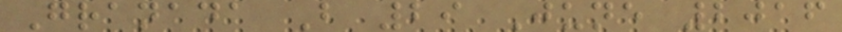Granada B 29 June 2016
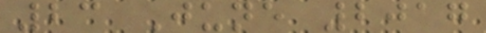23 June 2017
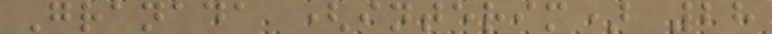Granada (interim) 28
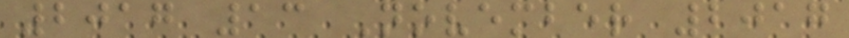2017 13 November 2017
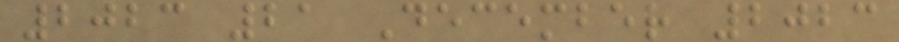2023 21 December 2023
